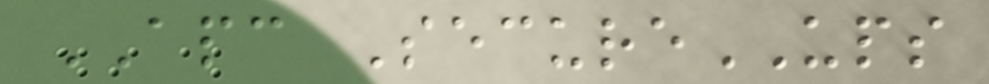APC SecureUPS
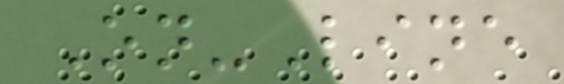On-Line
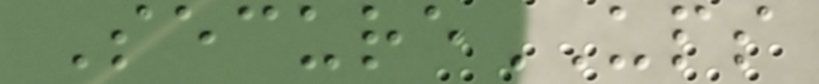SecureUPS
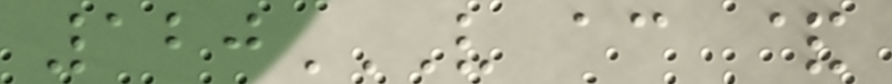120V AC &
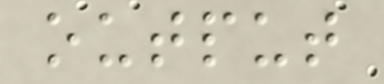output
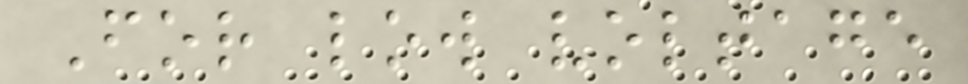For low voltage
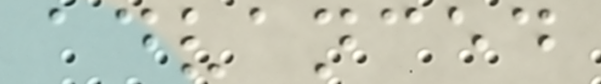advanced
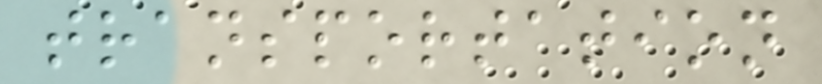transportation
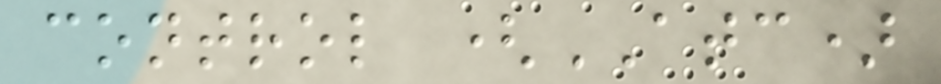control (ATC)
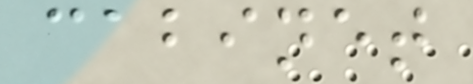cabinet
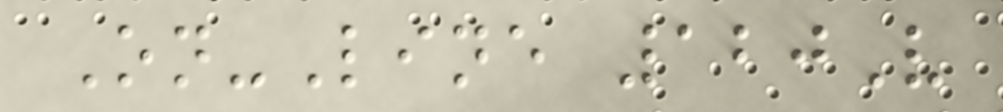On-Line 120V
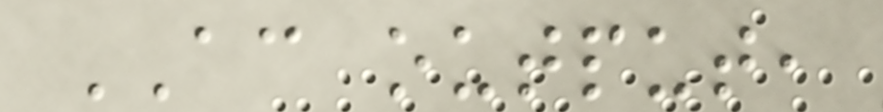AC output,
